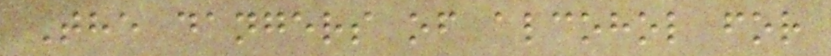The dangers of alcohol for
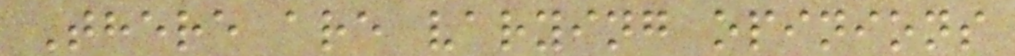There are varying opinions
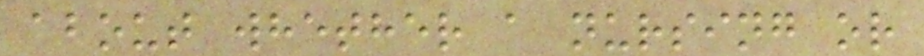about whether a nursing or
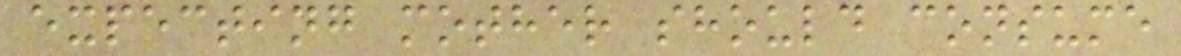expecting mother should consume
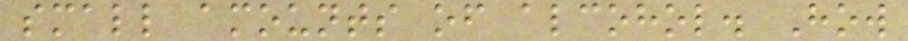small amounts of alcohol. How
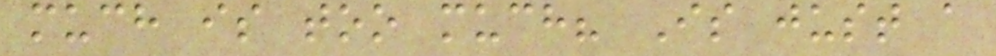much is too much? Is just a
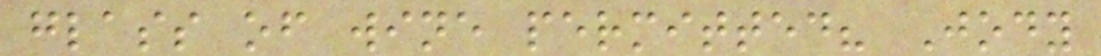glass of wine permitted? Jody
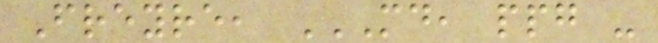Freyre, MD, PPG -
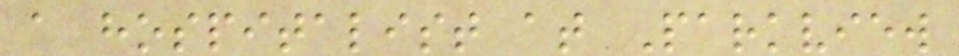a hospitalist at Parkview
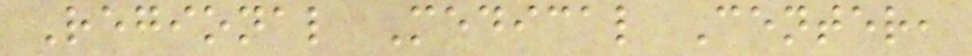Regional Medical Center,
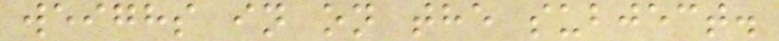weighs in on the subject.
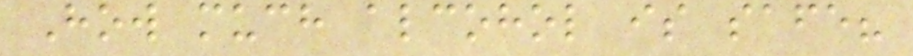How much alcohol is safe?
